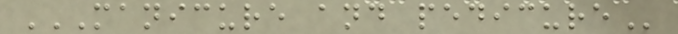MANICURE AND PEDICURE
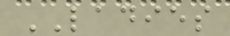LADIES
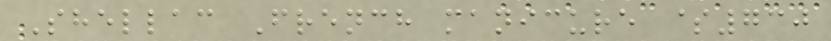Shellac French manicure $730
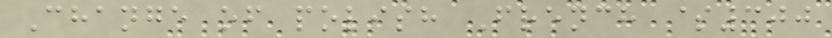Change of polish French $300
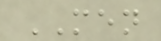MEN
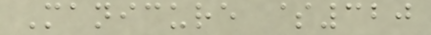Manicure $320
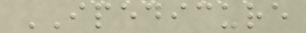IPEDICURE
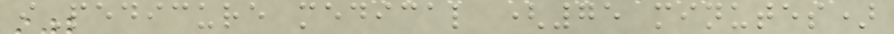iPedicure medical (75 minutes)
